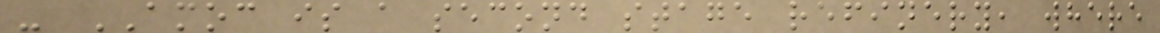- AMOC is a second stage refinery, where
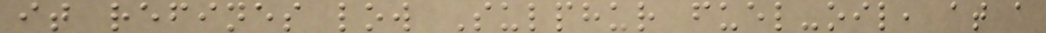it refines low Sulphur fuel-oil, at a
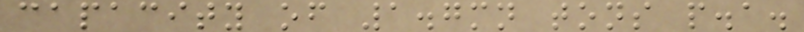capacity of 1.7mn tons p.a.
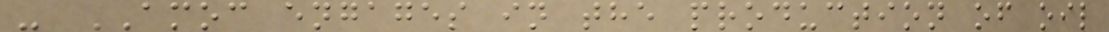- AMOC engages in the production of oil
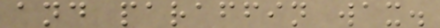and paraffin wax.
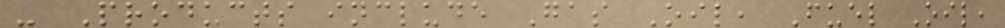- Products include Gas Oil, Fuel Oil,
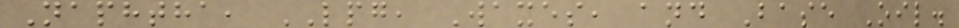Naphtha, LPG, Waxes, and Base Oil.
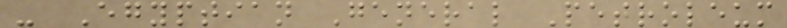- Egyptian General Petroleum
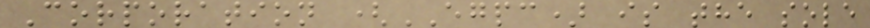Corporation (EGPC) is the sole
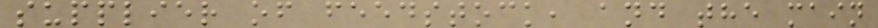supplier of feedstock, and the main
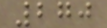270
